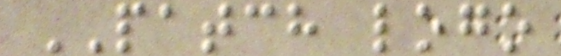PATCH logo
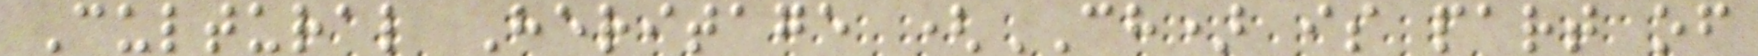Cultural Heritage (CH) is part of
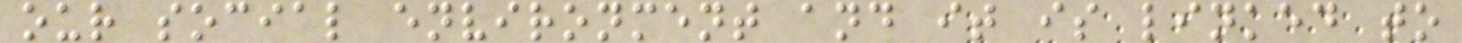our social environment and it is linked to
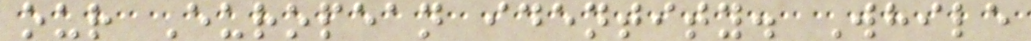our European identity. While
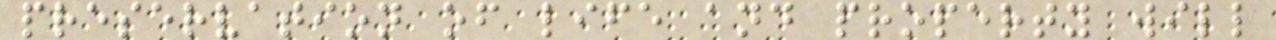preservation of life and property will
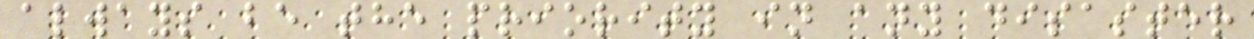always be the priority in any disaster
